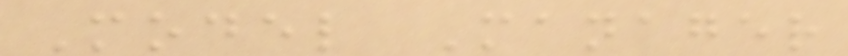Model Manager
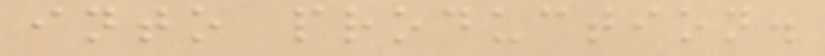into production.
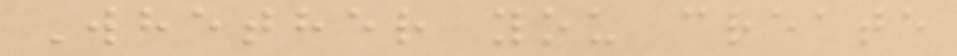Whether you create
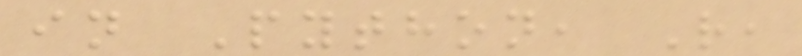in Python, R,
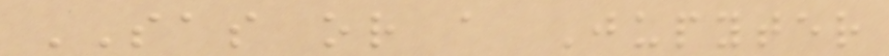SAS or a Jupyter
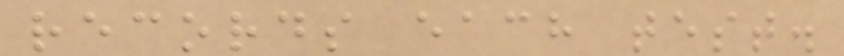records each test.
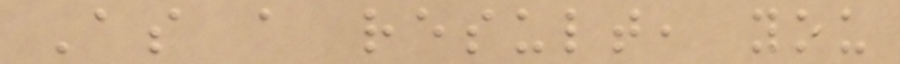As a result, you
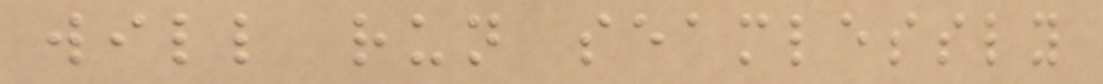will run seamlessly
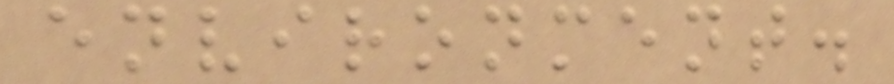environment.
